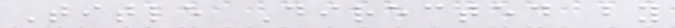Title Directed by
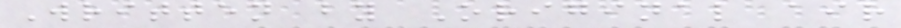Written by Original air
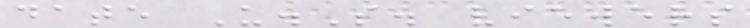date U.S. viewers
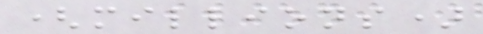(millions)
